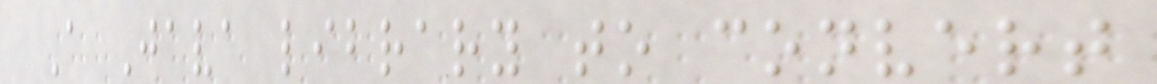A Java library to convert
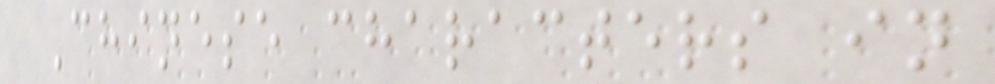Chinese characters in
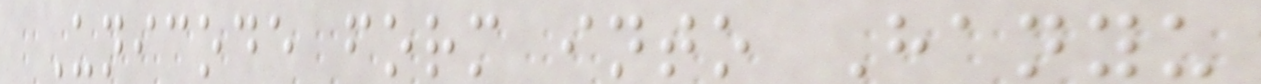Unicode form into Hanyu
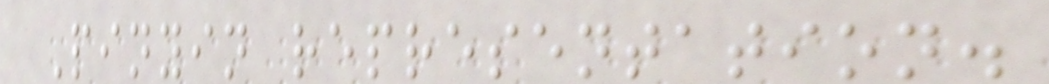Pinyin representation.
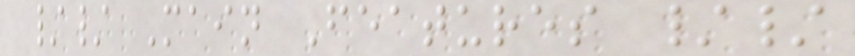// Main Features //
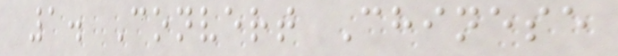1. Convert Chinese
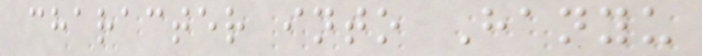character into Hanyu
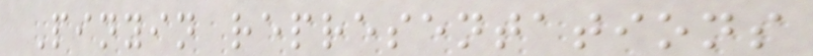Pinyin representations
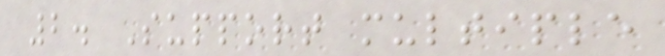2. Support multiple
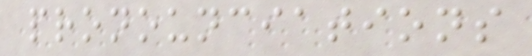pronounciations
